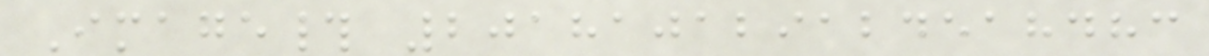Image# 201810129124518483
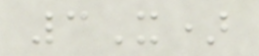3X)
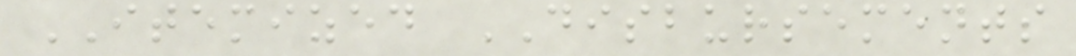ITEMIZED DISBURSEMENTS
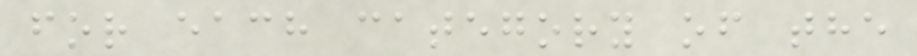for each category of the
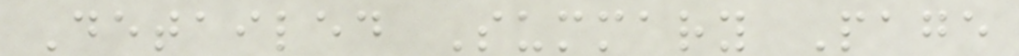Detailed Summary Page
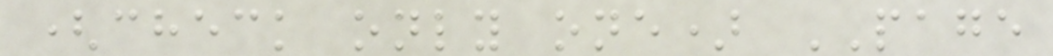(check only one) PAGE
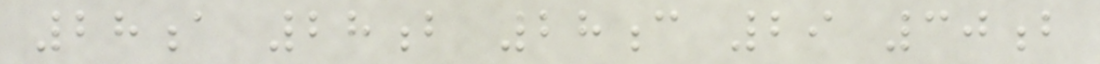28a 28b 28c 29 30b
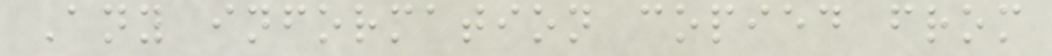Any information copied from
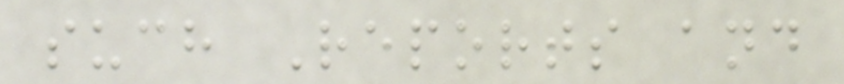such Reports and
